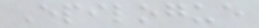Epilogue
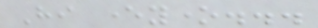Hi everyone...
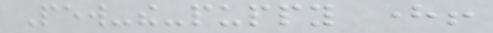Pew-the-puppy here!
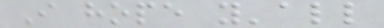I hope y'all
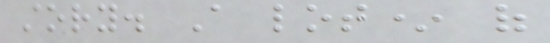story. A lot* of
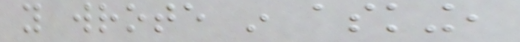you wrote in asking,
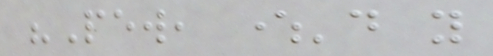"Pew, where'd you
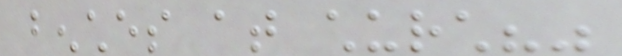benches at church?"
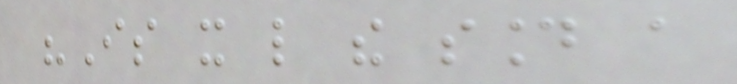"Is it like the sound a
